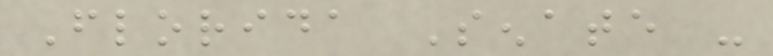Florida Senate -
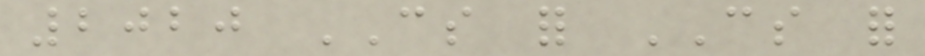2020 CS for CS for
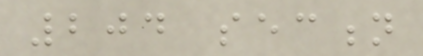204 section
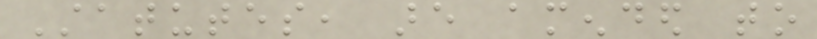Statutes, are amended to
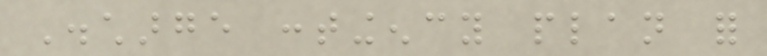Discharge contingency plan for
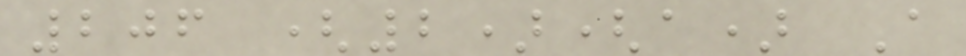206 (2)(a) A
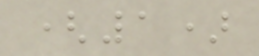(1)
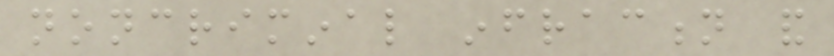noncriminal infraction and
